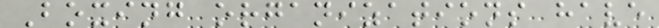Boxing organizations have
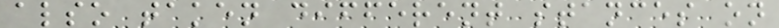also taken different stances on
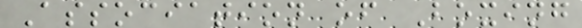Association of Boxing
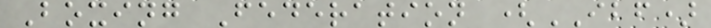Boxing Federation (IBF)
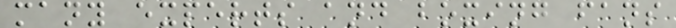many experts and boxing fans
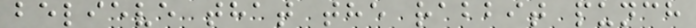believe that the rabbit punch
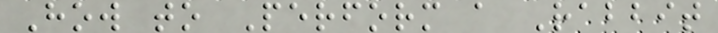How to Perform a Rabbit
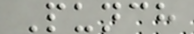Punch
